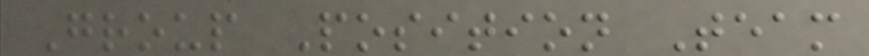Group Position Team
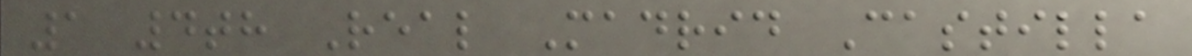1 4th Real Madrid Castilla
